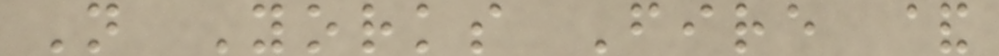N Yorks Fire &
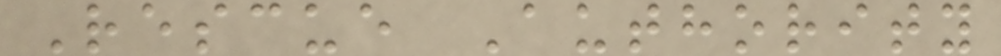Rescue Authority
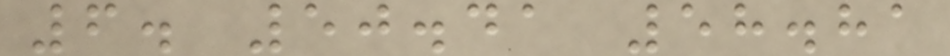6. 50.41 58.81
